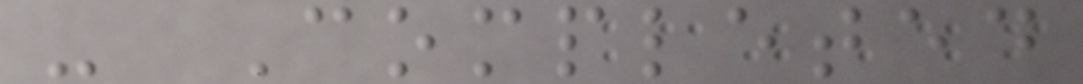- Completed
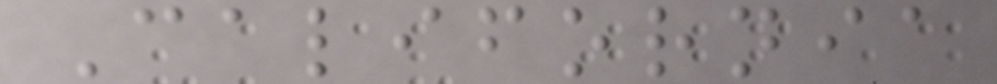California
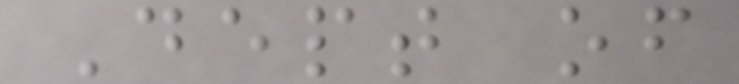Dept of
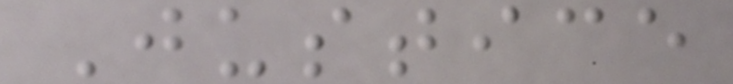Justice
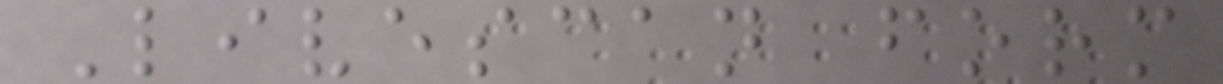Livescan form
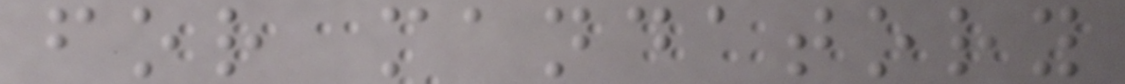for mandatory
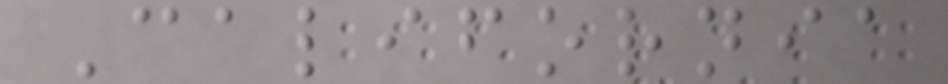California
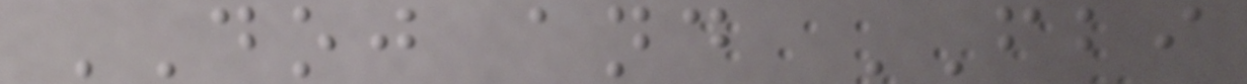DOJ and FBI
